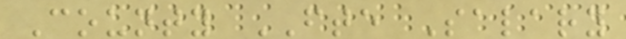County FTE Salary
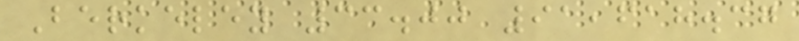Berkeley 33.00 91,618.37
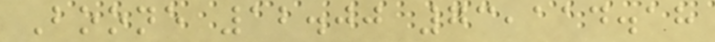Boone 12.00 73,114.18
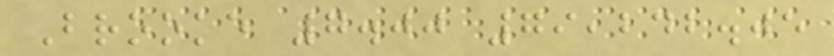Brooke 7.00 79,242.05
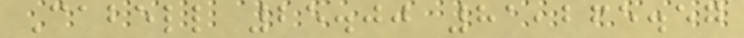Cabell 25.00 81,265.57
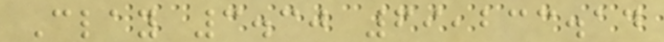Clay 3.30 69,233.14
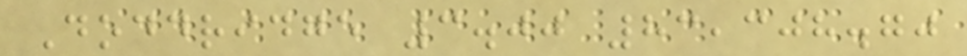Doddridge 3.00 83,308.70
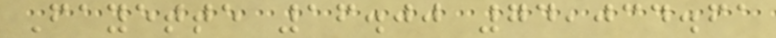Fayette 16.00 74,034.61
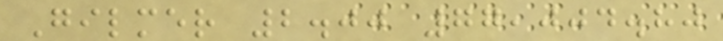Gilmer 2.00 77,004.80
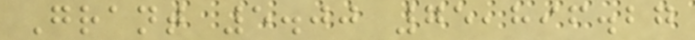Grant 5.00 75,896.27
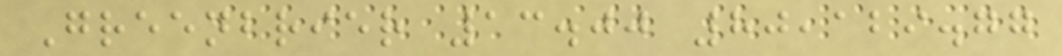Greenbrier 13.00 80,129.77
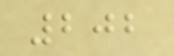202
